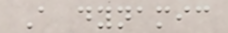A dynamic
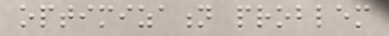optimization problem
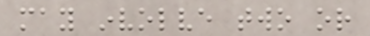may involve two or
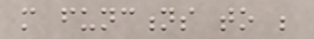more functions to be
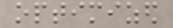optimized
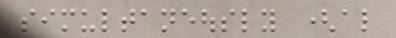simultaneously (also
